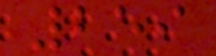259
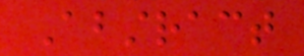Abstract
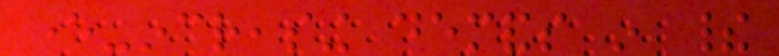ever-increasing demands in their
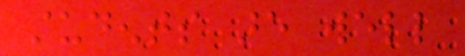students are well
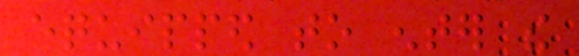equipped to enter the
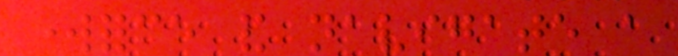workforce and navigate a
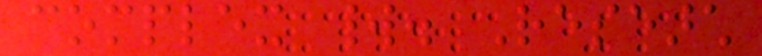complex world. Research
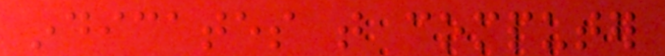indicates that computer
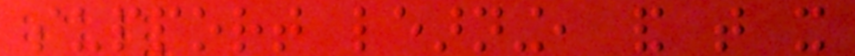support learning, and that it
